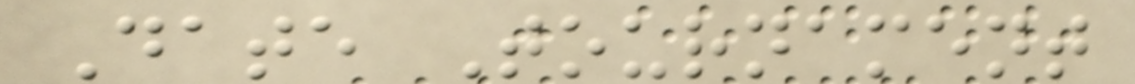Date Tournament
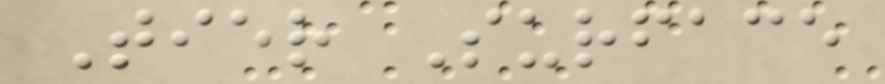Tier Surface
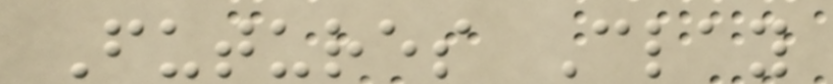Futures Clay
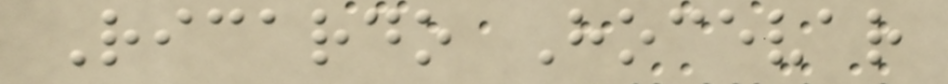Ricardo Hocevar
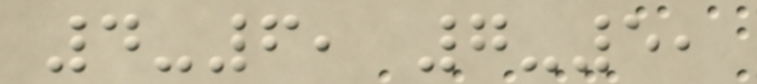4-6, 7-5,
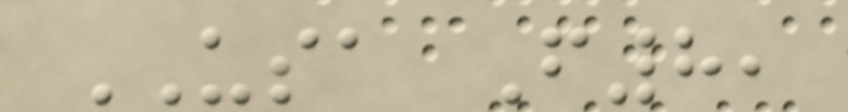USA F8,
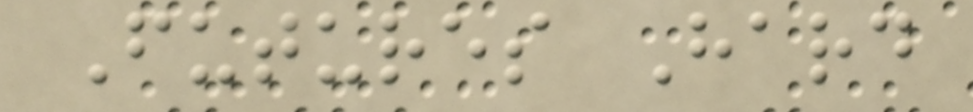Futures Hard
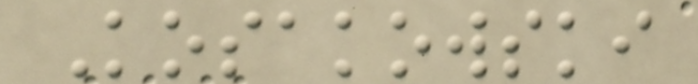Kosakowski
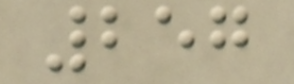257
